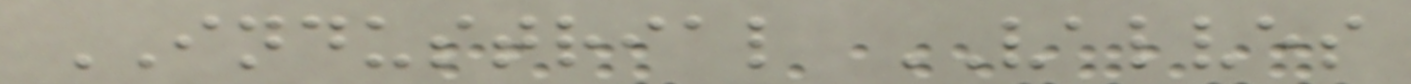INDUSTRIAL VALVES
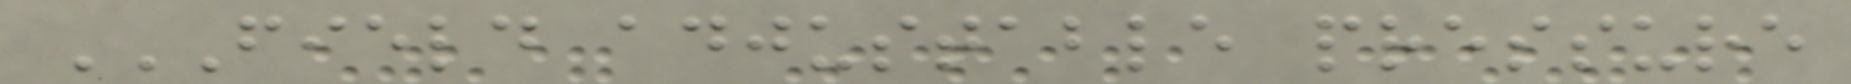FIELD ADJUSTABLE PRESSURE
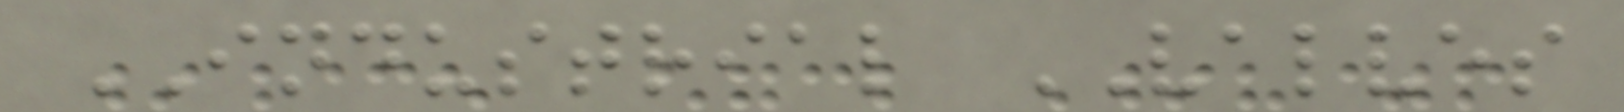INDUSTRIAL VALVES
